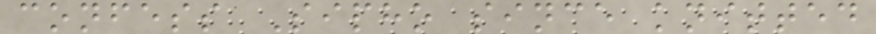confess Sipho since knitted
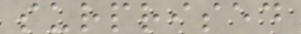surprised
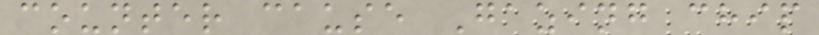counter cause Gazing chip
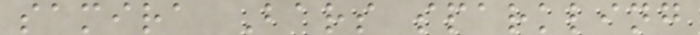samira Bars sparkling
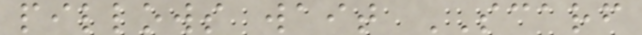pillows wait SCARF
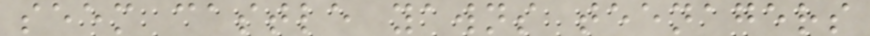seem castle yawns teenagers
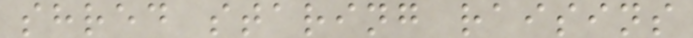shred staring raisins
